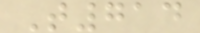T714
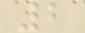2
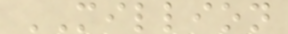MILLION
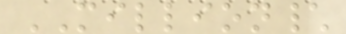MILLION\
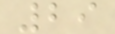29
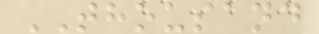THOUSAND
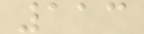113
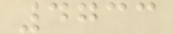4733
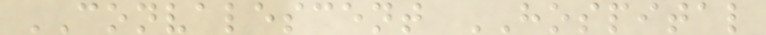CONVALESCENT HOSPITAL
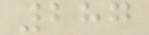287
